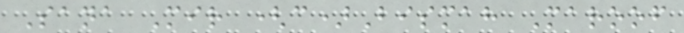Sana Mir (c)Bismah Maroof
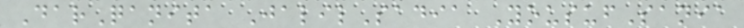DarQanita JalilSadia YousufSania
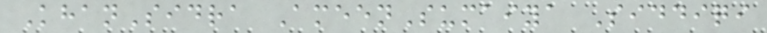KhanSidra AmeenSumaiya Siddiqi
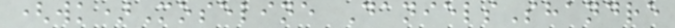(wk)Moseline DanielsShandre
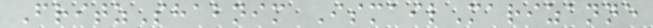FritzShabnim IsmailMarizanne
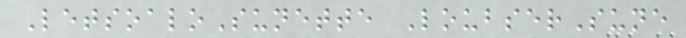LetsoaloSunette LoubserSune
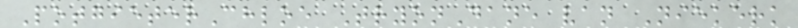PotgieterChloe TryonDane van Niekerk
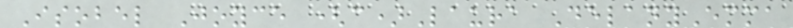Isobel Joyce (c)Laura DelanyEmma
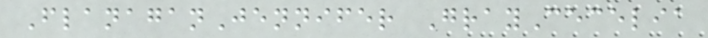FlanaganJennifer GrayCecelia
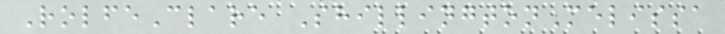RolfeClare ShillingtonMelissa
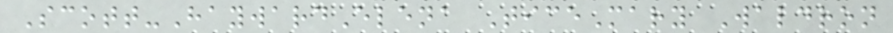Scott-HaywardElena TiceMary Waldron
